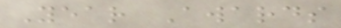Year Awards
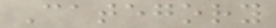Category
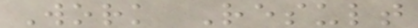Work Result
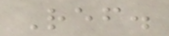Ref.
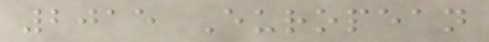2015 European
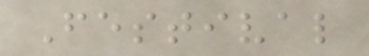Festival
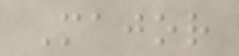Major
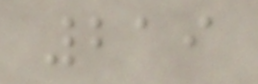219
